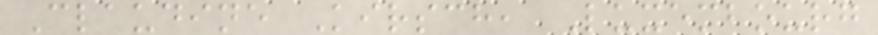Claudine Kirsch, Luxembourg
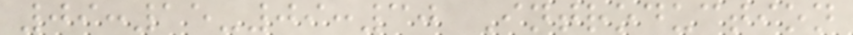09:15-09:30 Introduction
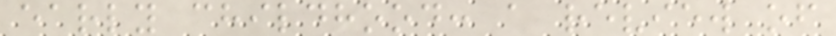early childhood: a review of
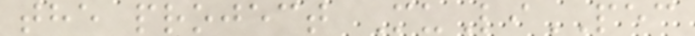the project MuLiPEC
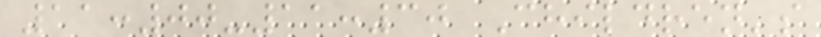11:00-11:30 Children's
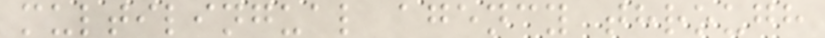multilingual agency through
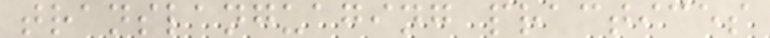translanguaging practices
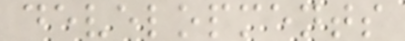developments
